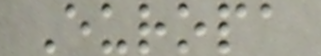Europa
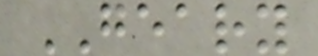GEARY
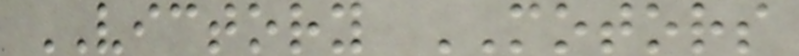VICTORY MOTORS
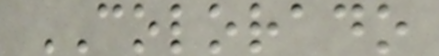COLORADO
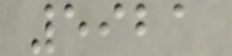5921
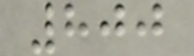800
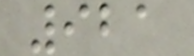921
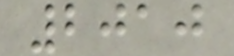2010
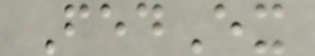FedEx
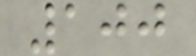100
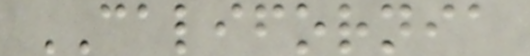CALIFORNIA
